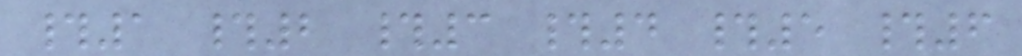#1 #2 #3 #4 #5 #6
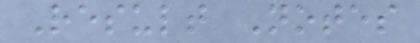Result Notes
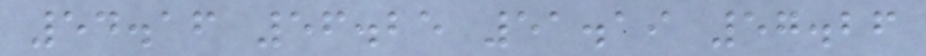54.16 56.25 51.19 57.26
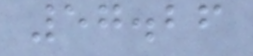57.26
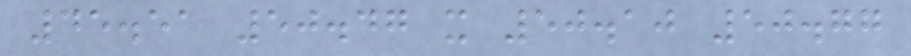45.51 50.47 x 50.10 50.77
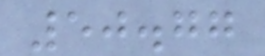50.77
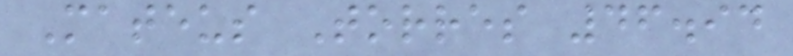Mateus Torres 46.94
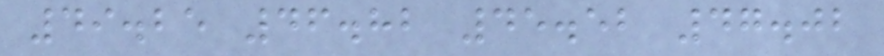49.25 46.82 45.52 47.02
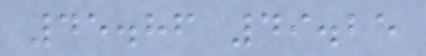45.86 49.25
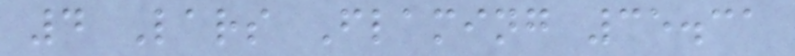4 Lars Flaming 35.31
